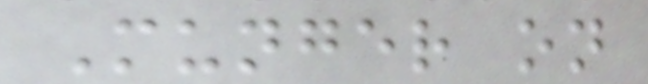Munger on
